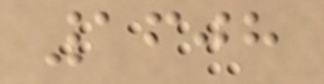1608
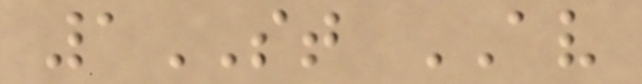1ST AV
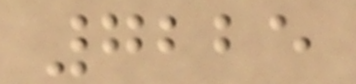7225
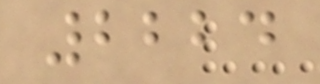2224
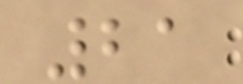21
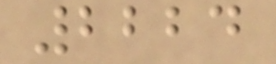2224
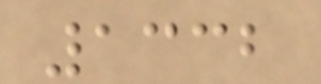1332
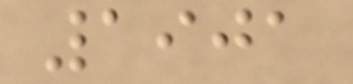1901
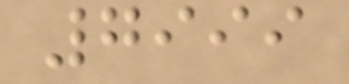7999
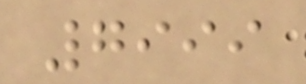7999
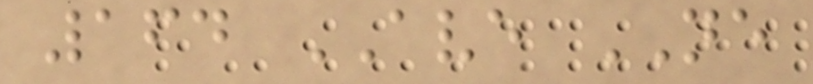164 AVE NE
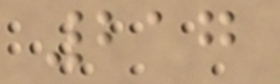217
